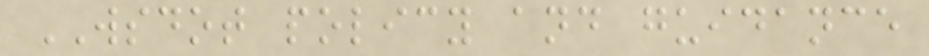WSDOT policy and guidance
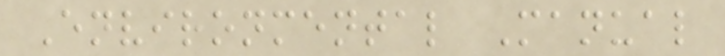Environmental Manual
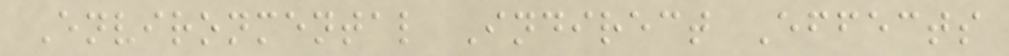Environmental Indirect Effects
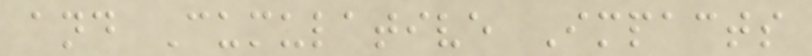and Cumulative Impacts
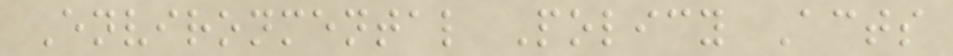Environmental Policy Acts
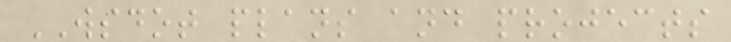WSDOT plans and projects
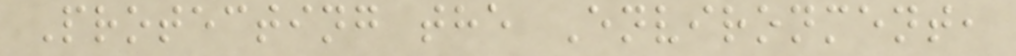Protecting the Environment,
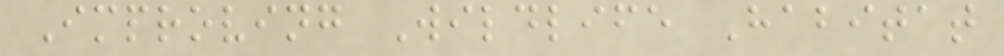Improving Wildlife Habitat
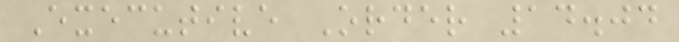Executive Order 14.04
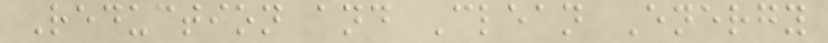Reduction and Clean Energy
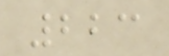223
